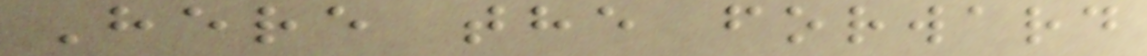Here the forward
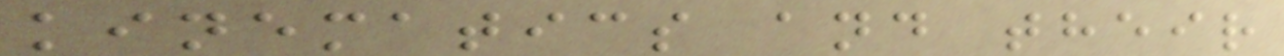kinematics and their
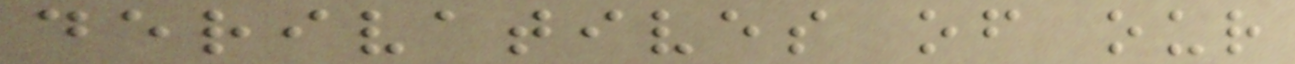derivatives of our
